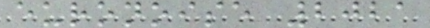euronoise 2021
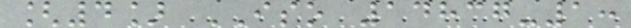[4] ISO 14837-1:
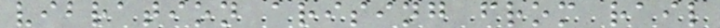vibration arising from rail
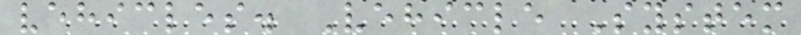vehicles. Vehicle System
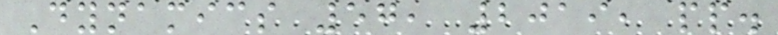Dynamics 57, 2019, pp.
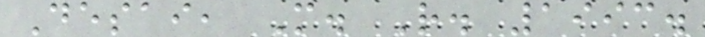Desai, M. R. 1993.
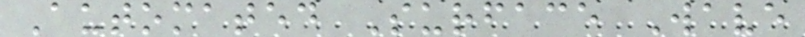Automated Surface Wave
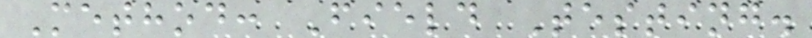Method: Field Testing.
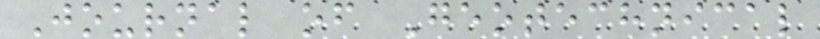Journal of Geotechnical
